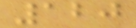120
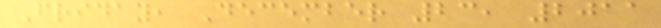Friday, December 23, 2011
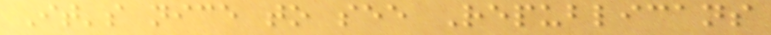It's nice to see Republicans
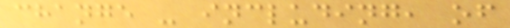change - including, of
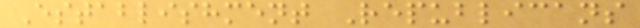Establishment Republicans
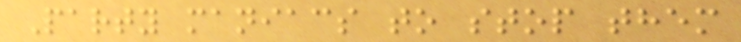Party maniacs to stop them
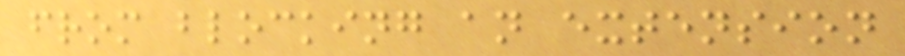from blocking an extension
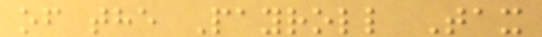of the Payroll Tax
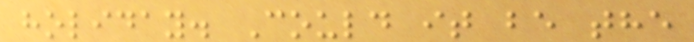holiday. Could it be the
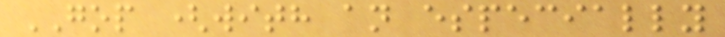GOP (with an especially
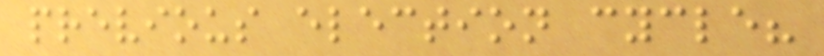previous election cycle?
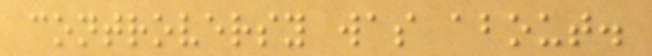controversy was about.
